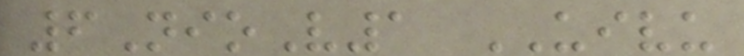6NioV1 UIVU
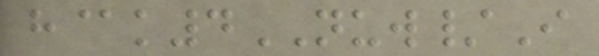h@k4NUW/I
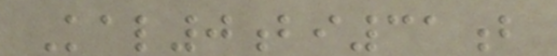Kal0bi31b
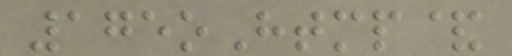175oHtmp&
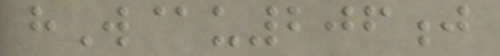hW@u206j
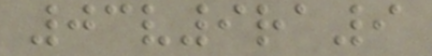03v9ra9
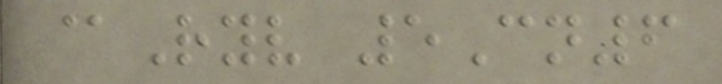@Ryv 5Cn6
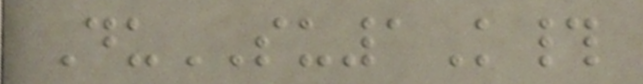DuSU1K#
